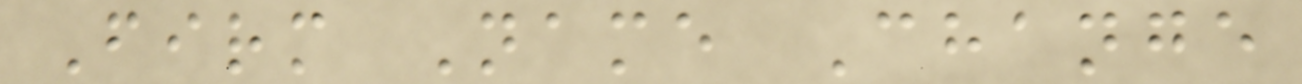Firm Name Change
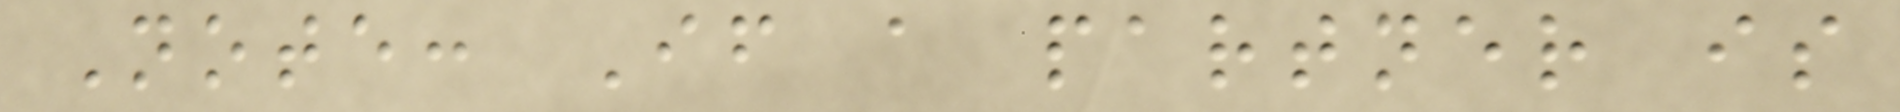Note: If a partner is
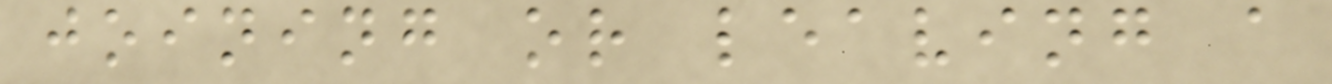joining or leaving a
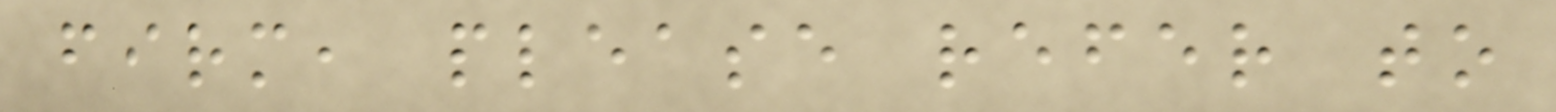firm, please refer to
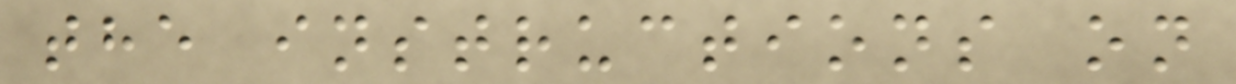the instructions on
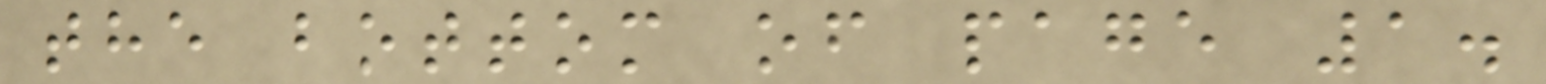the bottom of page 1.
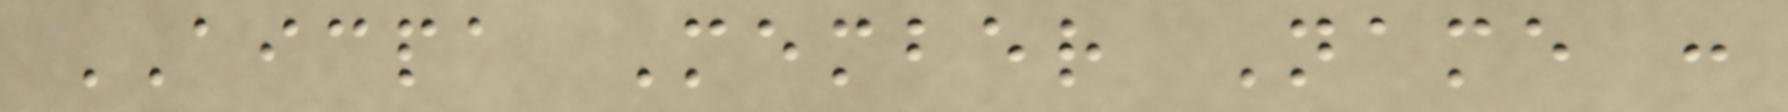AICPA Member Name :
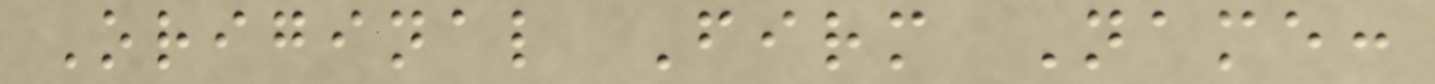Original Firm Name:
